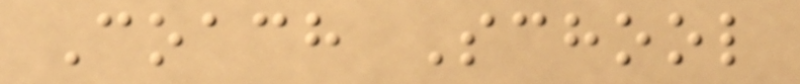Coach School
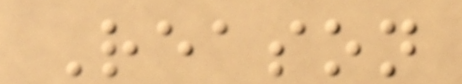Reason
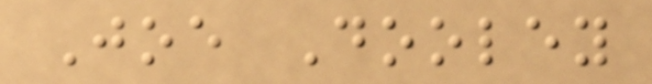Joe Dooley
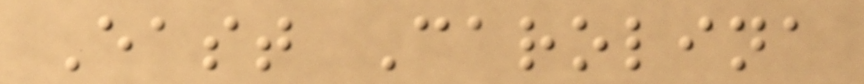East Carolina
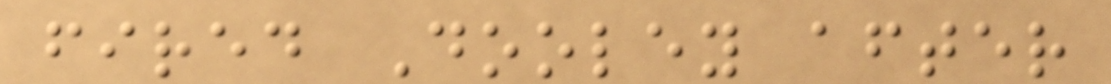fired Dooley after
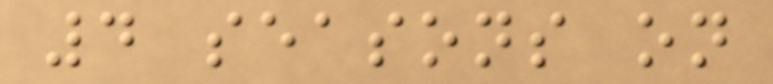4 seasons on
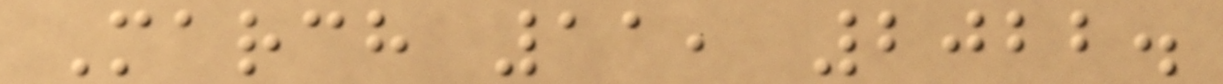March 11, 2022.
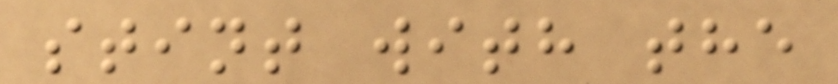stint with the
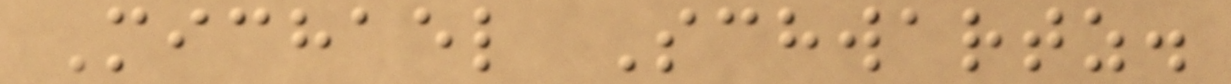Michael Schwartz.
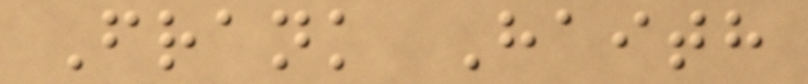Frank Haith
